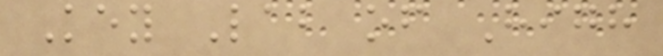Key Lab of High
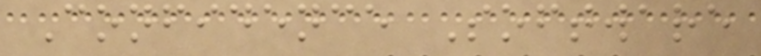Confidence Software
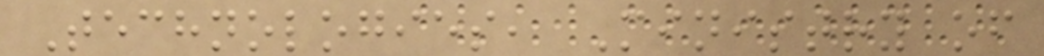Technologies, Ministry of
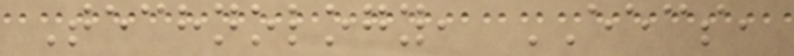Technology, EECS,
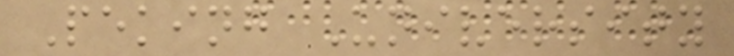Peking University
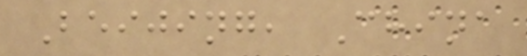Beijing, China
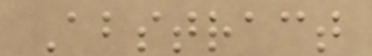Abstract
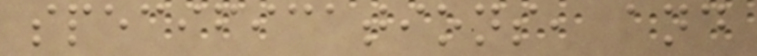specifications, and
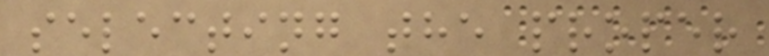selecting the proper
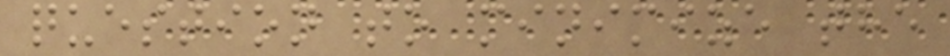question to minimize the
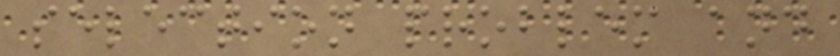selection problem and
